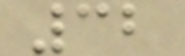32
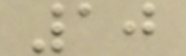10
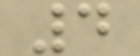4
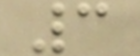3
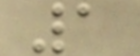1
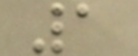1
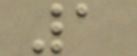1
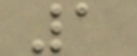1
